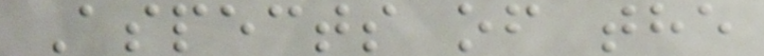Aspects of the
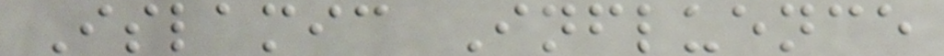Islamic Influence
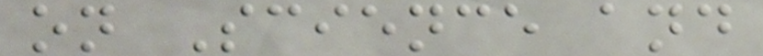on Science and
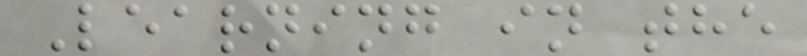Learning in the
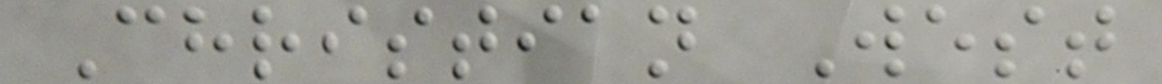Christian West
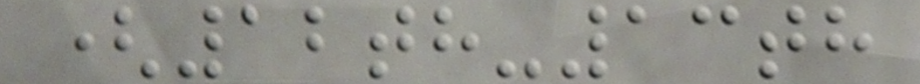(12th-13th
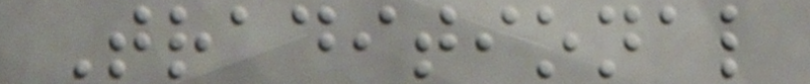Traditional
